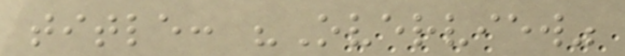title: "Overview"
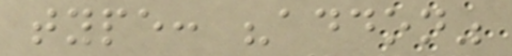type: "addon"
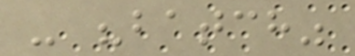- "batch"
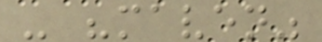- "maven"
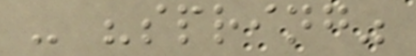- "spring"
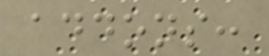addons:
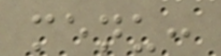menu:
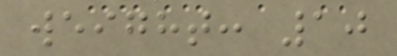weight: 10
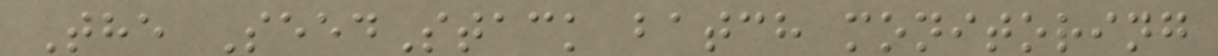The SeedStack batch monitoring
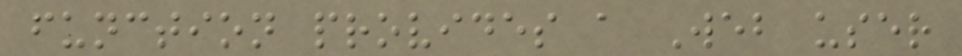function provides a Web user
